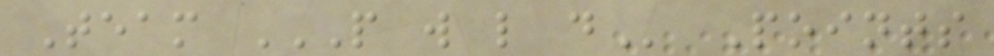Team P W L D Points
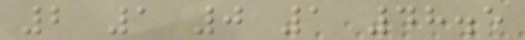2 1 0 1 48.5
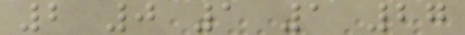2 0 1 1 27
